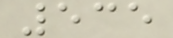535
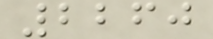2260
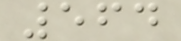564
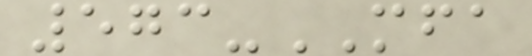573-MFA
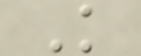K
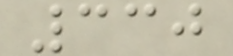330
